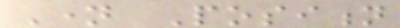Name Position
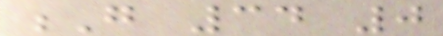G 34 0
